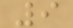9
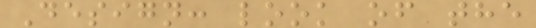Design: look of the
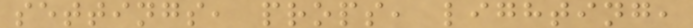settings, props, lighting,
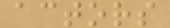actors
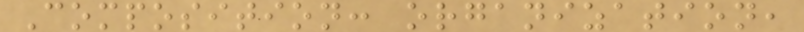Composition: organization,
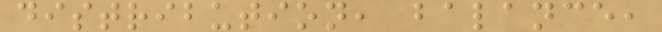distribution, balance,
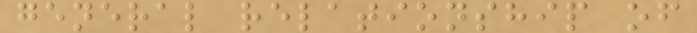general relationship of
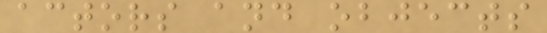actors and objects
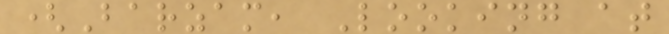(Barzam, Looking at
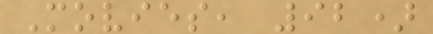Movies, 92)
